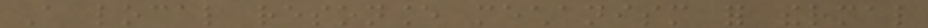A local resonance mechanism for thermal
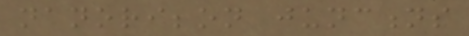nanoribbon junctions
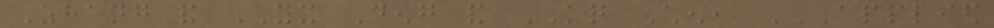Zhang and YX Deng and KQ Chen, APPLIED
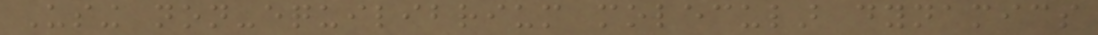Using non-equilibrium molecular dynamics
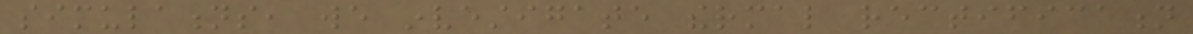simulations, we investigate thermal rectification
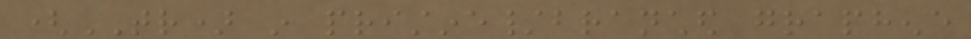(TR) in pristine/branched graphene
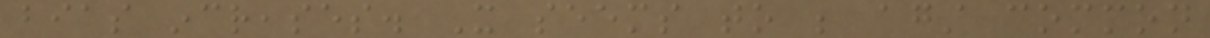bias increases. It seems to be against common
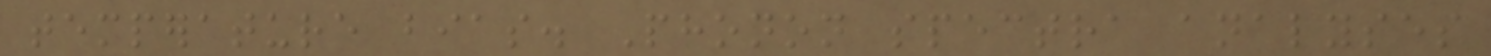temperature bias. Phonon spectra analyses
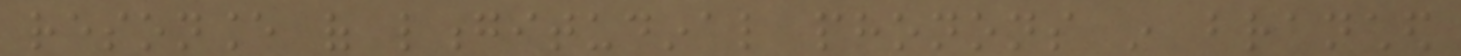resonance of longitudinal phonons in branched
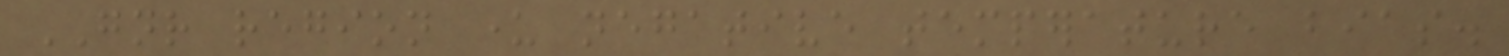GNR region under negative temperature bias.
